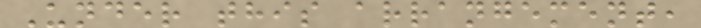Under this arrangement,
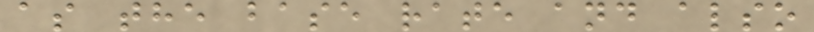as the base rate and also
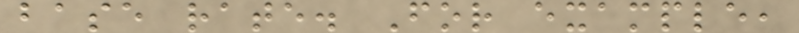base rate. For example,
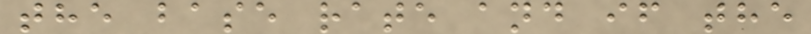the base rate and if the
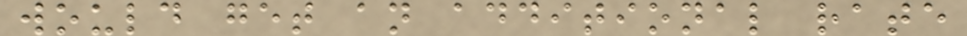would get an additional rate
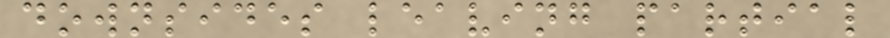downsides leaving partial
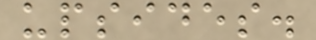upsides.
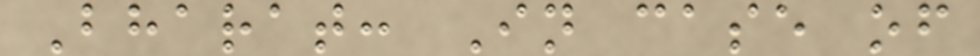Bharat: In case of
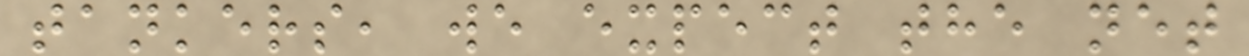tankers, we expect the net
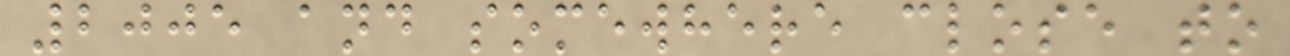2005 and somewhere close to
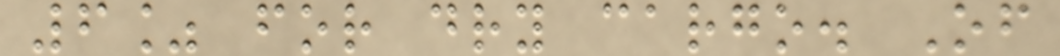6% for dry cargo. Of
